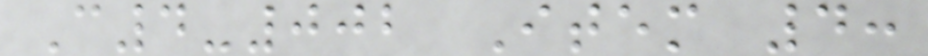C4-002 Item 4:
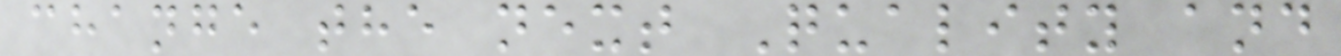change the next Quality and
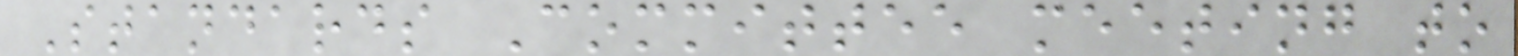Standards Committee meeting to
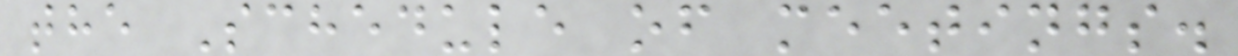the Schedule of meetings.
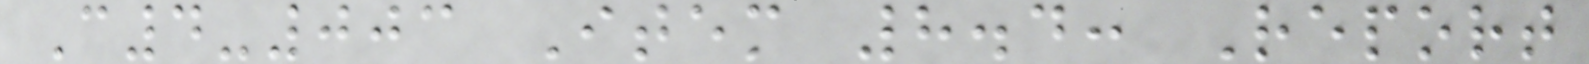C4-003 Item 8.4: Report
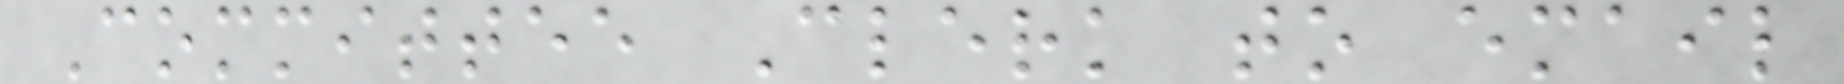Committee Clerk to email
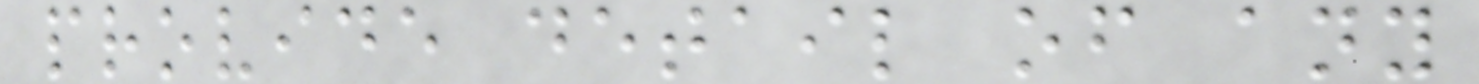provide detail of any
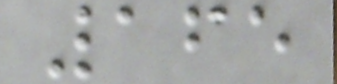165
